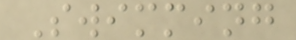Swimming
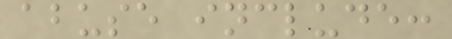abuse include:
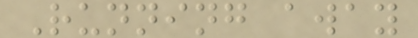Running away
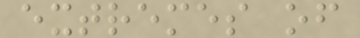extremes of
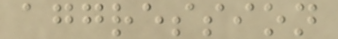aggression
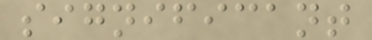significant
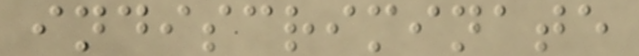indiscriminate
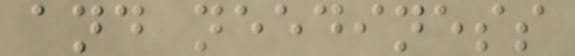and neediness
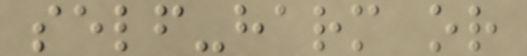self-harm or
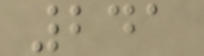241
